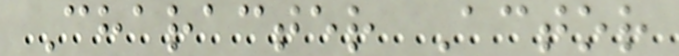Character Actor
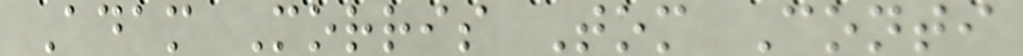Adam Morris Tom Conti
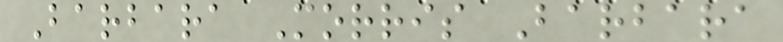Barbara Morris Barbara
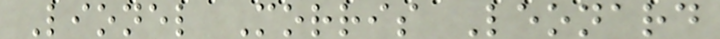Lionel Morris Leonard
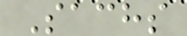Sachs
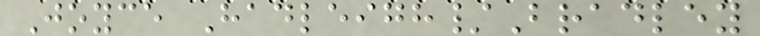Joyce Hadleigh/Bradley
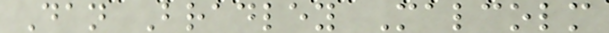Dan Bradley Malcolm
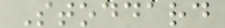Stoddard
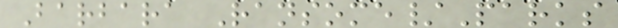Barbara Ransome/Parks
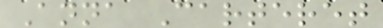Anna Carteret
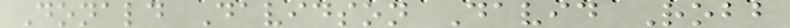Donald Davidson David Robb
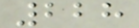228
